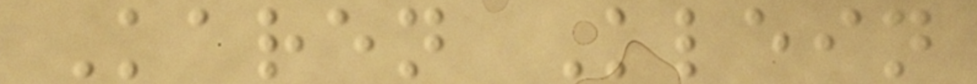Karen Klein
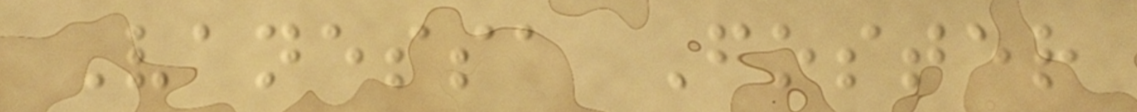Vanessa Foster
